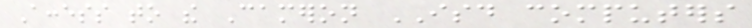Access to the Cameron ISD computers
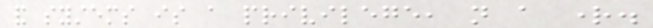and systems is a privilege, not a right.
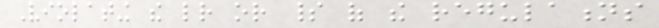Violating the letter or spirit of the regulations
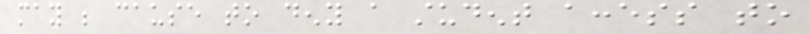may be cause to deny a student access to
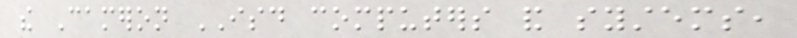the Cameron ISD computers and systems,
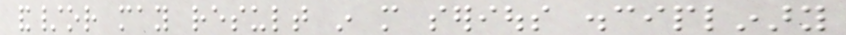and/or may result in more serious disciplinary
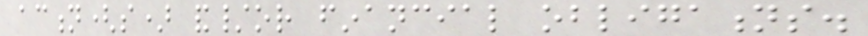action(s) and/or financial obligations.
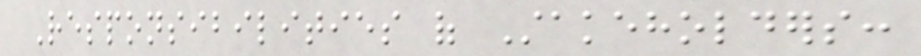Responsibilities of Stakeholders:
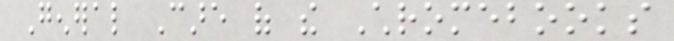General Care of the Chromebooks
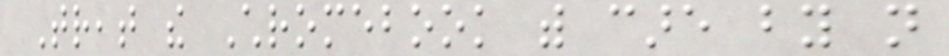Treat the Chromebook with care by not
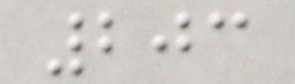203
